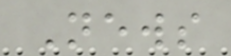News
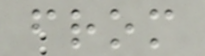from
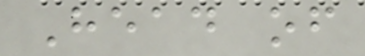Head of
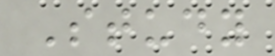Study
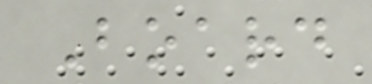Board
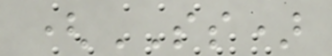(SS)
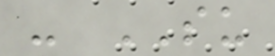- SU
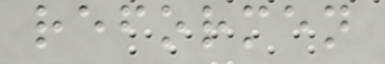reformen
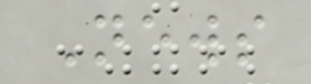News
